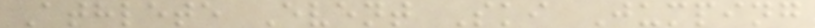Athlete Event Ski Jumping
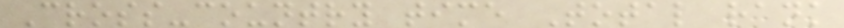Cross-country time Total rank
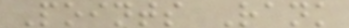Points Rank
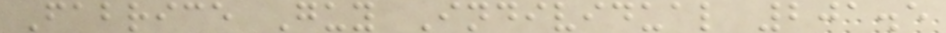Fabrice Guy Individual 201.5
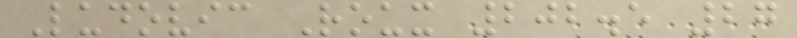Ludovic Roux 202.5 27
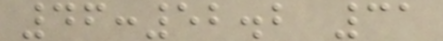46:52.2 31
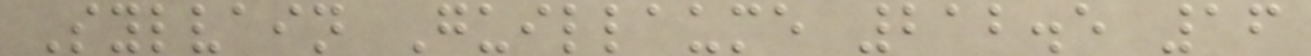Sylvain Guillaume 212.5 16
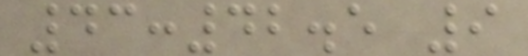43:42.5 9
